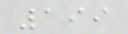199
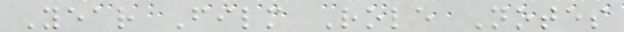Year Film Role Notes
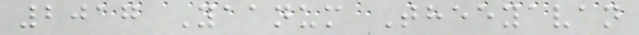2017 Yaanum Theeyavan
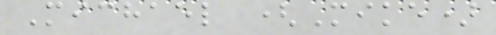Michael (Mike)
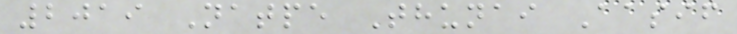2019 Natpe Thunai Aasif
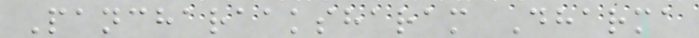Pancharaaksharam Dharma
